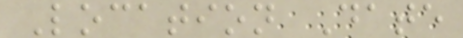Location Date
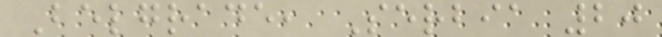Belgrade, Serbia 20
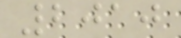2010
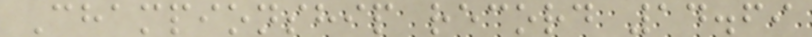Championship record 14.69
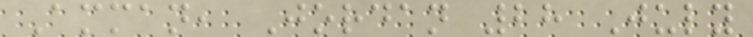Amman, Jordan 28 July
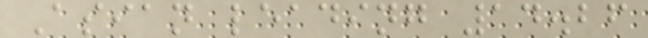Asian leading 14.26
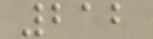212
